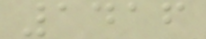1416
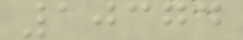10374
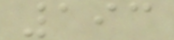193
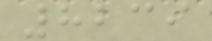8239
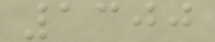1300
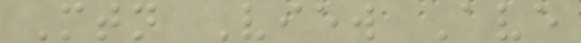Mtn View Ave
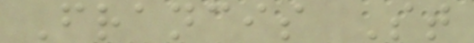Francis St
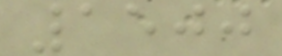1500
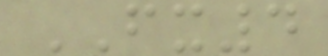FX4
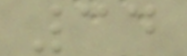34
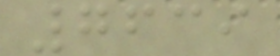7639
